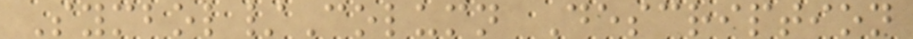Symbol/Column Description
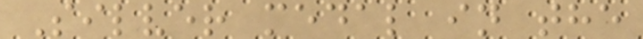Silver medal in the
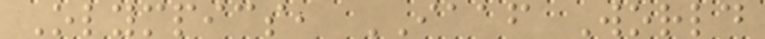Olympics, IAAF World
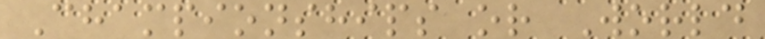Championships or World
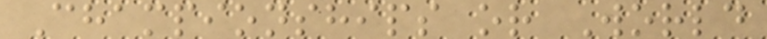Championships or World
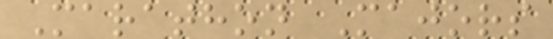Marathon Majors
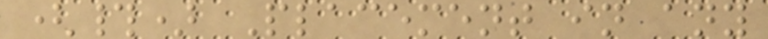(#) Placement in any
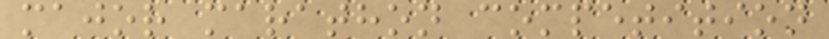major marathon competition
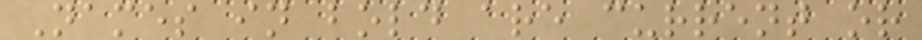Names in bold are current or
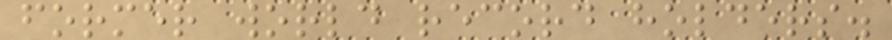former world record holders.
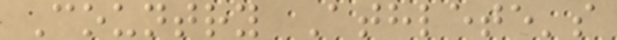Country Athlete's
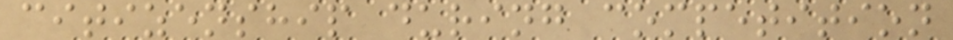citizenship during competition
